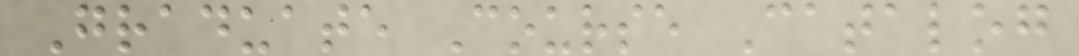Graduate Course Catalog
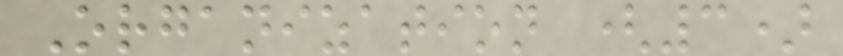Organization (3)
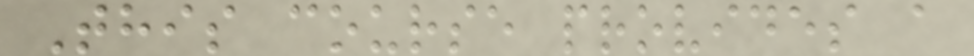This course provides a
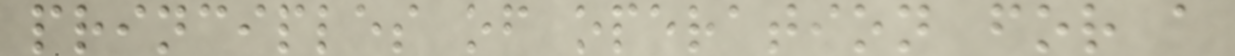principles of operation for a
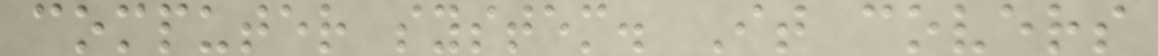computer system. It covers
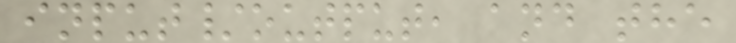input/output, and the
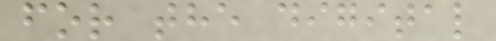for the digital
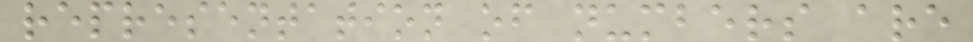representation of numbers are
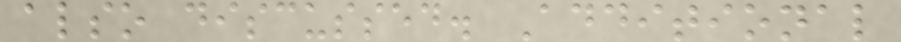also discussed. Additional
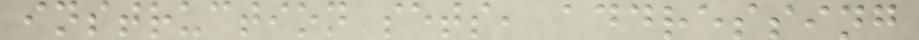instruction sets, addressing
